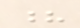?
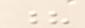?
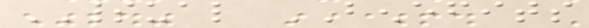SPIRITUAL BENEFITS
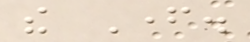the Father.
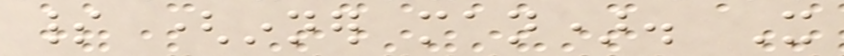spirit (inner man). It
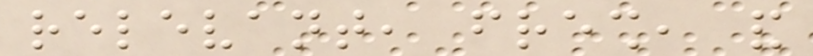relevant, fresh, and
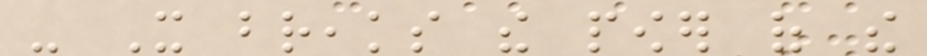- It breaks the power of the
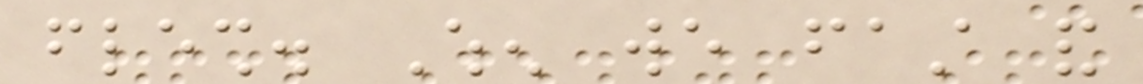flesh. When we fast and
